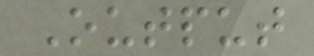Output
